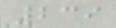239
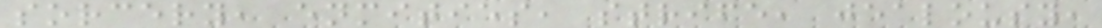sorcery, enmities, strife, jealousy,
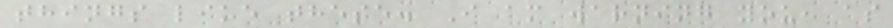things like these. I am warning you, as
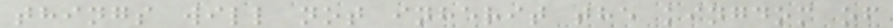things will not inherit the kingdom of
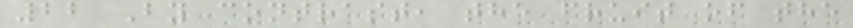22 By contrast, the fruit of the
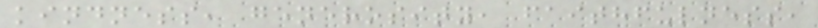kindness, generosity, faithfulness,
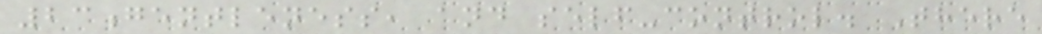23gentleness, and self-control. There
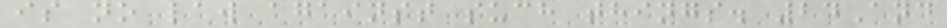is no law against such things. 24And
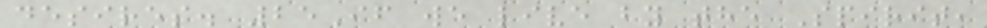desires. 25If we live by the Spirit,
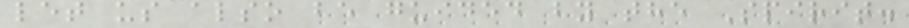let us also be guided by the Spirit.
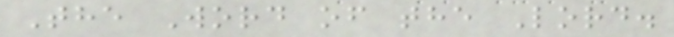The Word of the Lord.
